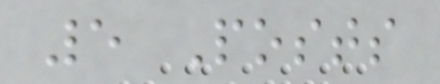5 Posts
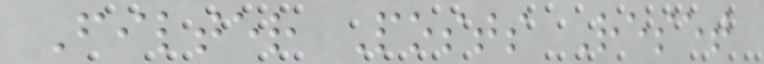Filter Posts Reset
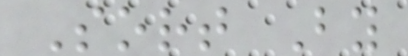Sort By
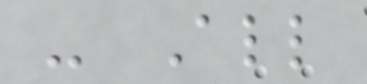- All
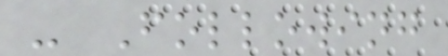- Following
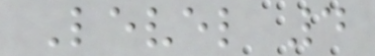Level 4
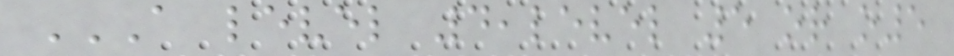A LEVEL 4,LEVEL 5 OR O5
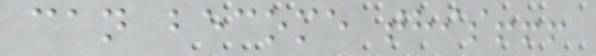can become this!!!
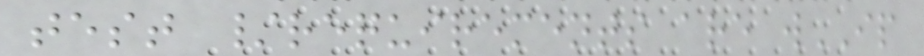test /requirements are wIP
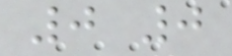0 0
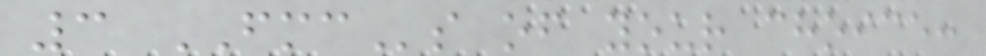3 FMCs of your choice:
